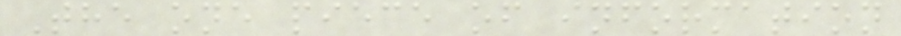The one piece of information
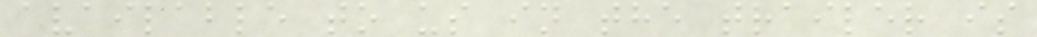available to us in the trailer is
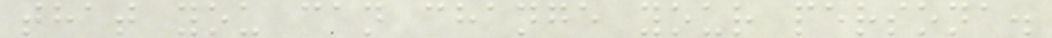that you can change your persona.
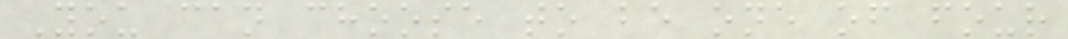You can choose to be one of four
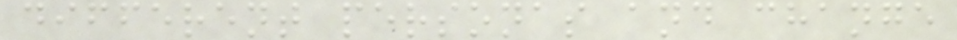different personas and change
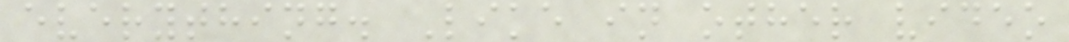everything. Like in other video
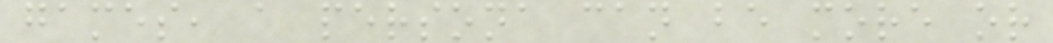games, a persona can be more or
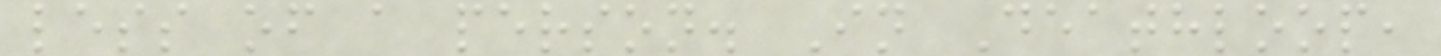less of a person. In Deathloop,
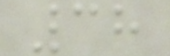38
